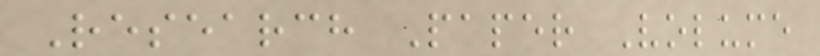Research Paper Volume
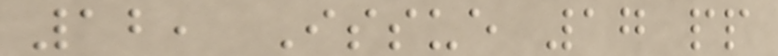12, Issue 17 pp
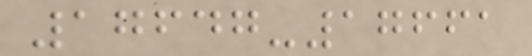17647-17661
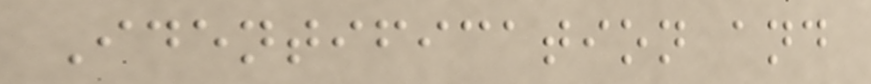Identification and
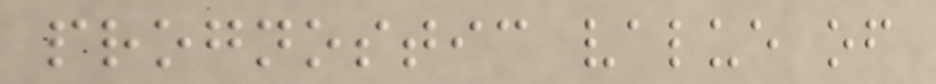prognostic value of
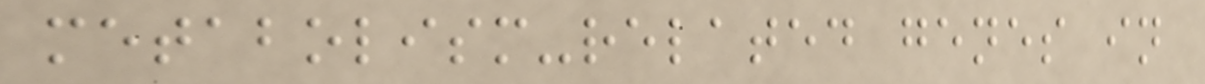metabolism-related genes in
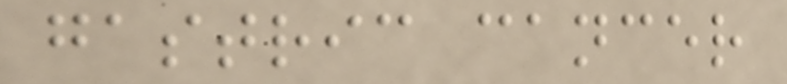gastric cancer
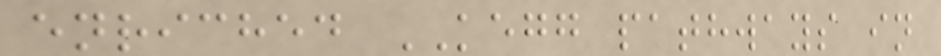enriched KEGG pathways in
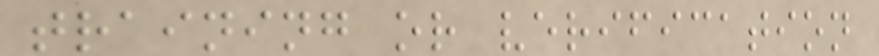training or verification
